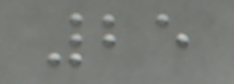25
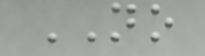NO
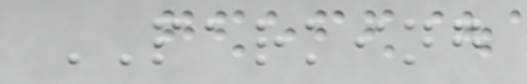PARKING
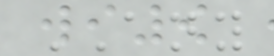ANY
